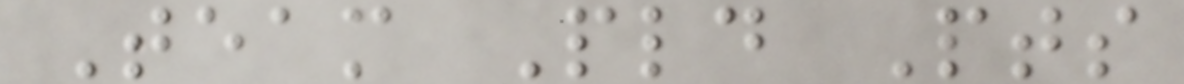Team Pld Pts
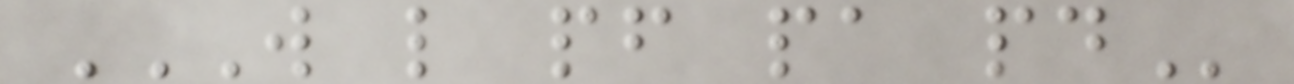W L PF PA PD
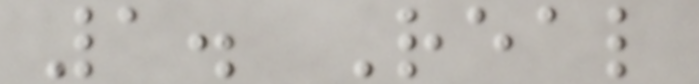1. Real
